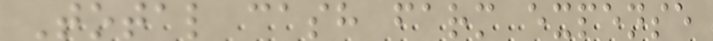Total cash farm expense
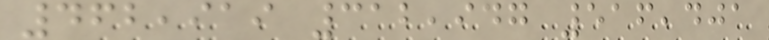462,919 312,947 516,401
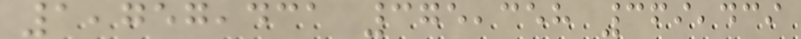1,757,431 375,358 369,439
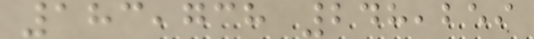183,738 248,259
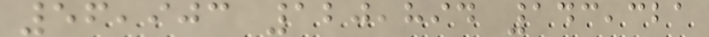56,903 120,894 143,321
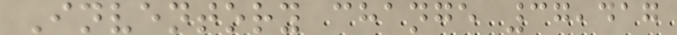Inventory change 37,417
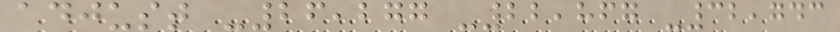adjust -26,277 -22,867 -32,743
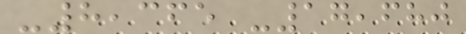-8,365 -17,680
